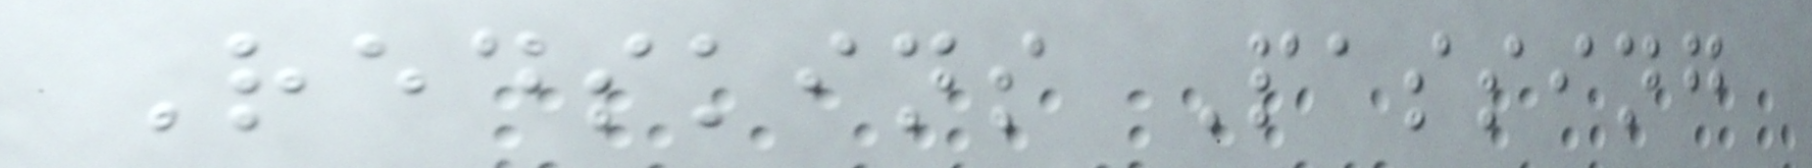Redskins Passing
